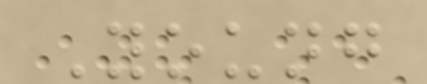Young
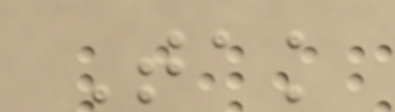Tak
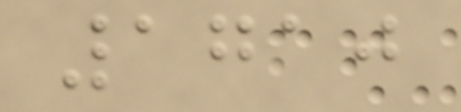1710
